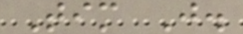Tim J.
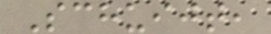Schuijt,
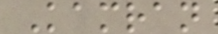Kamran
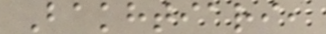Bakhtiari,
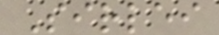Sirlei
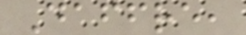Daffre,
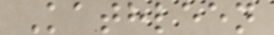Kathleen
